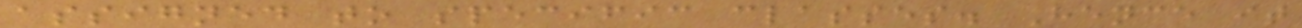assigned to specific classes. Hence it
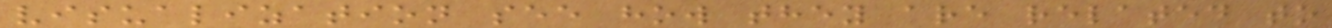visualization see how they are related to
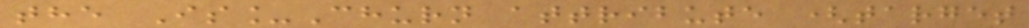the Is_Churn attribute (target
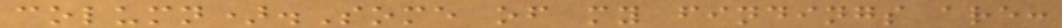column).Some of my findings are:
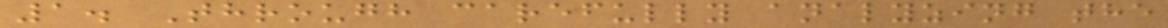1. Through carefully analyzing the
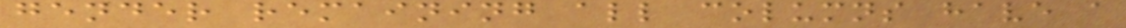gender remaining all columns have a
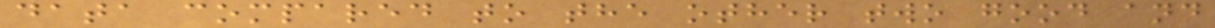data compared to the other two good and
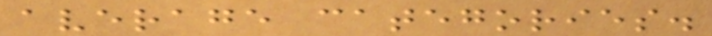average categories.
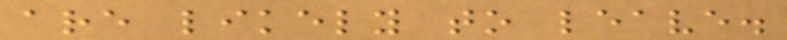are likely to leave.
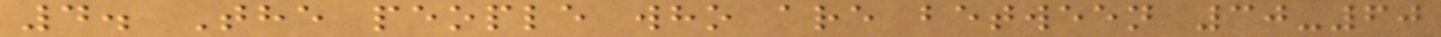4. The people who are between 30-60
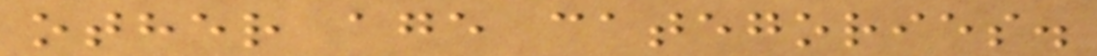other age categories.
